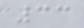33
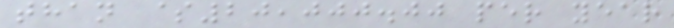than $20,000.00 per year
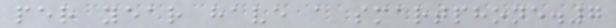per year have a smartphone.7
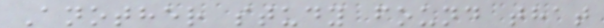Another study found that
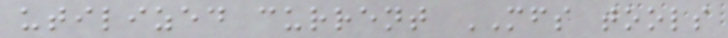utilized current MFS tools
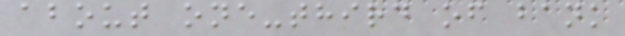about one-third of bank
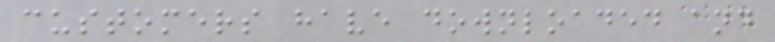customers have downloaded and
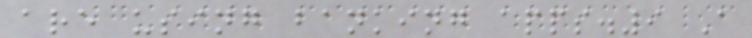are using banking apps.9 A
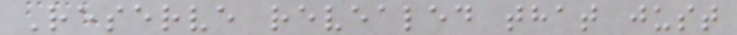Reserve revealed that just
